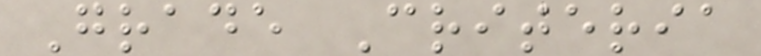Grade Criteria
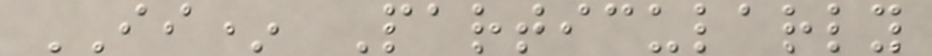II* Particularly
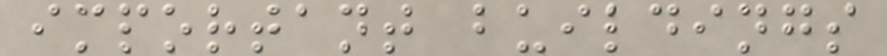important buildings
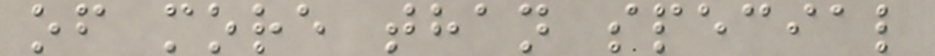of more than special
